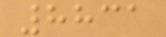8831
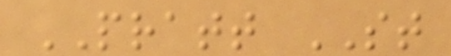PRATT ST
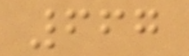667
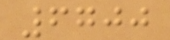6700
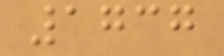1737
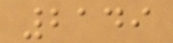2149
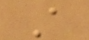A
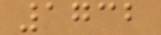1732
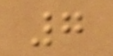7
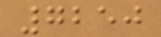7250
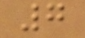7
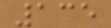135
